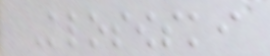Klosowski
